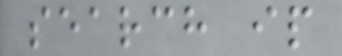search ip
